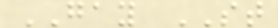GAY ST
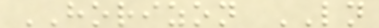HORIZON LN
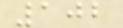102
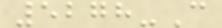5278-C
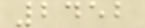2452
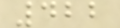422
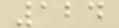124
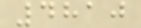4810
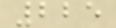225
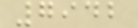7942
